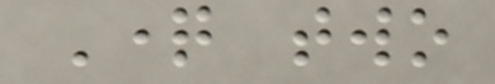Question two
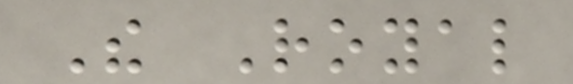The Royal
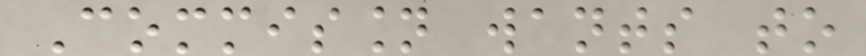Commission wants to
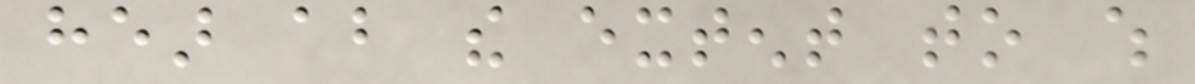hear about the extent to which
